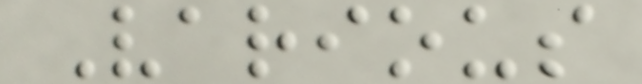Various
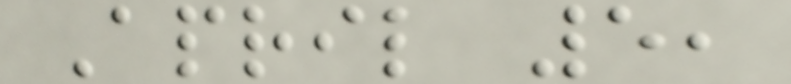April 5,
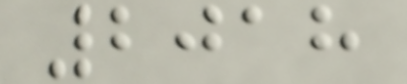2018
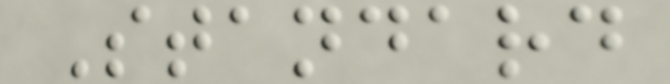Standard
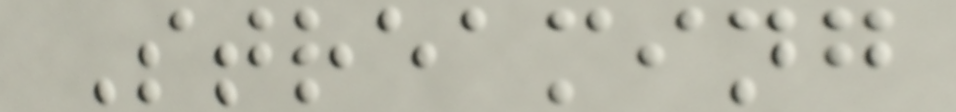Streaming
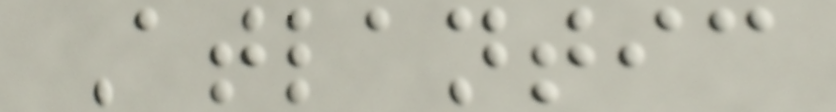Atlantic
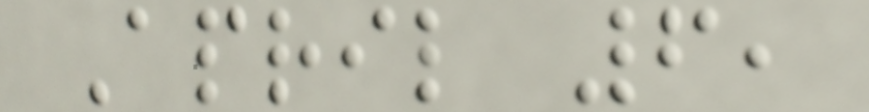April 6,
